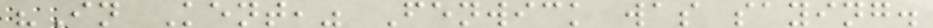"In Kent," Fenwick was saying.
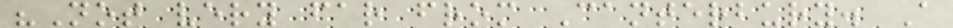"Not very far from Canterbury. A
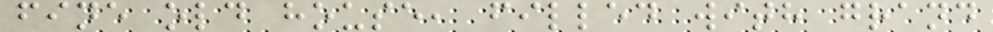fine old house, filled with grand
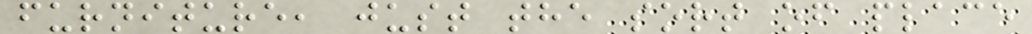furniture, just the sort of place
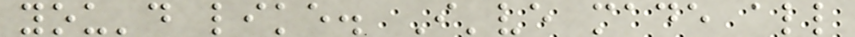you'd like. I've made all
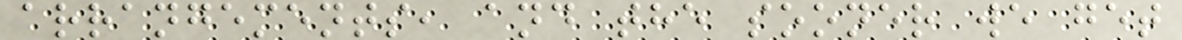arrangements, and the sooner we get
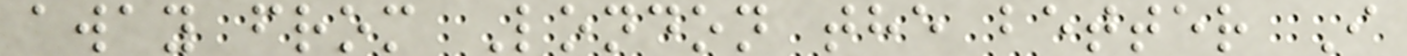away from London the better I
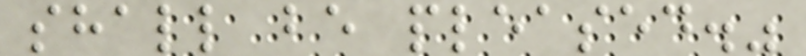shall be pleased."
